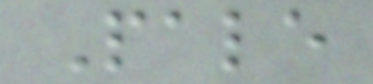Pale
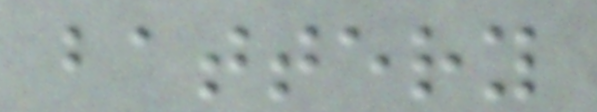battery
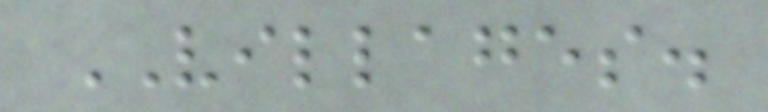VILLAGES.
